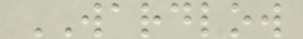WARDLOW
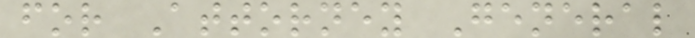for Attorney General
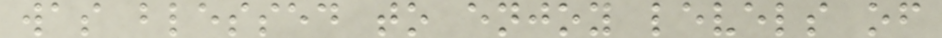was blessed to enjoy levels of
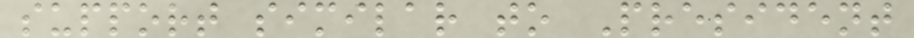support similar to President
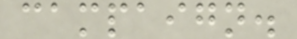campaign.
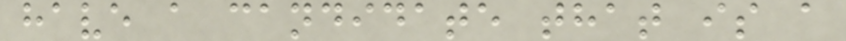have a candidate that is a
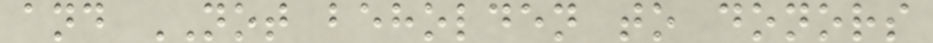and NOT beholden to donors
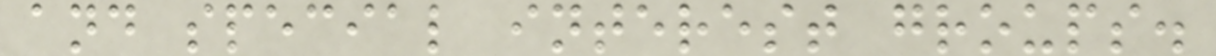and special interest groups.
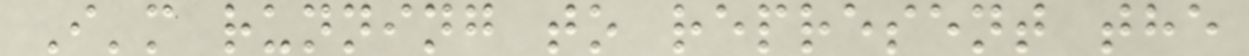I'm running to represent the
